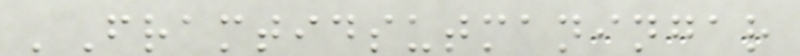'Framtidsutmaningar
